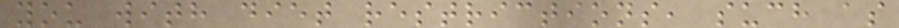you with diet restrictions, such as
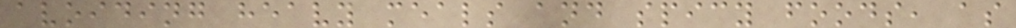avoiding heavy meals and spicy foods, as
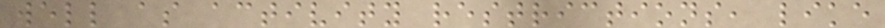well as activity restrictions, like
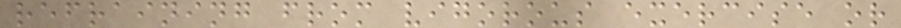refraining from vigorous exercise or
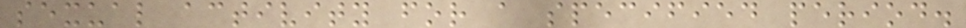sexual activity for a specified period.
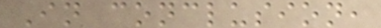In conclusion,
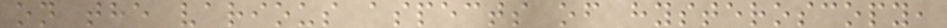on the various aspects of hysteroscopy,
